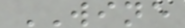WINE
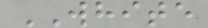WHITE
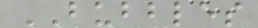BUBBLES
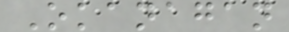Okanagan
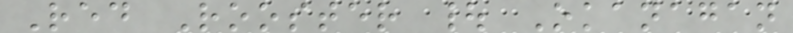Red Rooster | Okanagan
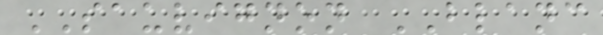SAUVIGNON BLANC
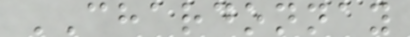CHARDONNAY
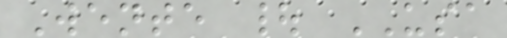Wente | USA
